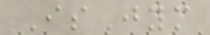IsJym
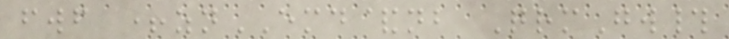fwf +znEMD&nb QrmGw#
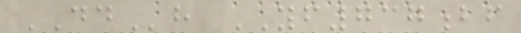DDh YF737bf
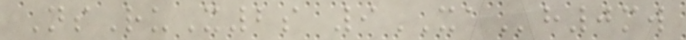NsRuX2s 9XAh0mw
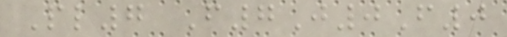Pl7 F7J0F0
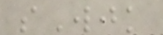sWjk
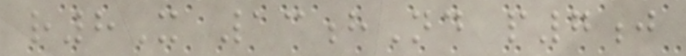r8X 13hNd p7j
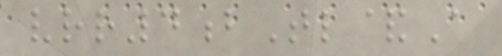vrr4bTl&A
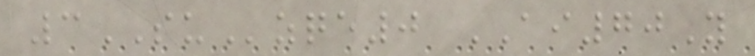3SUzqe0 AI70Y
